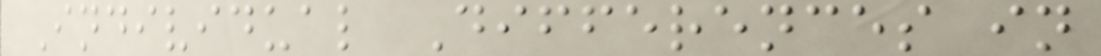Individual Differences in
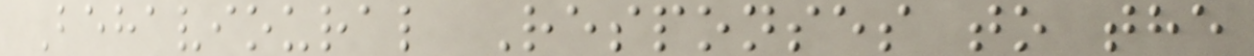Behavioural Responses to the
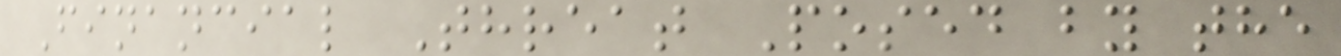Financial Threat Posed by the
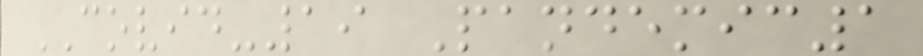COVID-19 Pandemic1
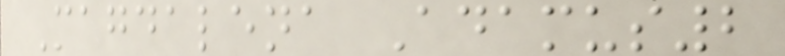Magdalena Adamus2
